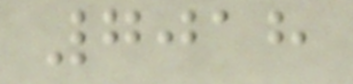7018
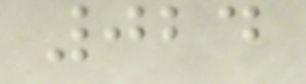024
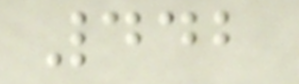442
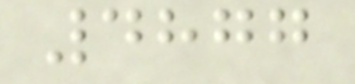4877
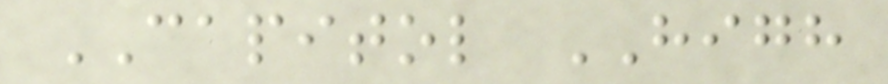CAPITOL HIGH
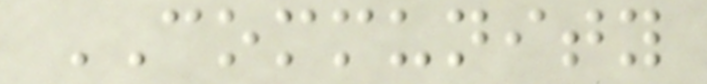COMMUNITY
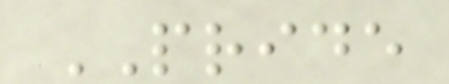PRIDE
